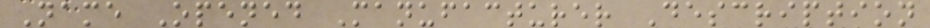Name Opened Manufacturer Description
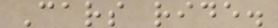Cars ride.
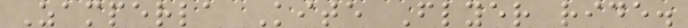Zamperla Kite Flyer ride.
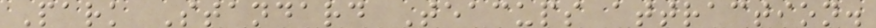Park Standard Teacups attraction.
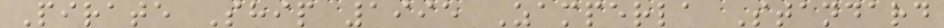Pirate Ship 1995 Zamperla Standard
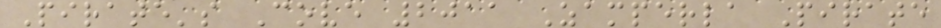Pirate's Cove 2011 Zamperla Pirate
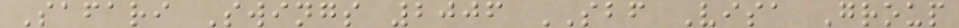Safari Swings 2006 SBF Visa Group
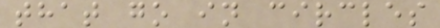that go in circles
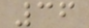36
